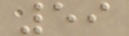59
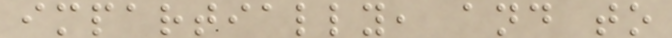impartially, and to
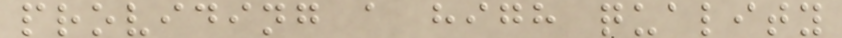providing a high quality
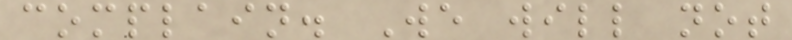complain. We will not
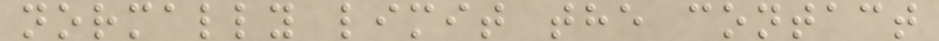normally limit the contact
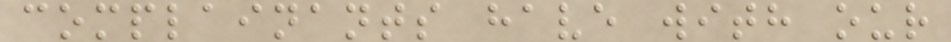complainants have with our
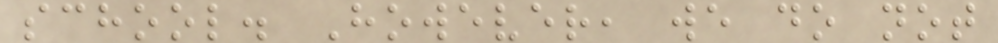school. However, we do not
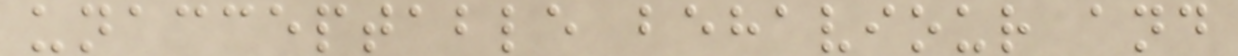unacceptable behaviour and
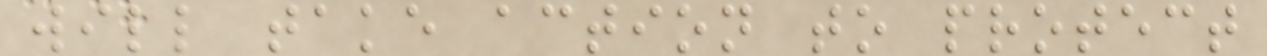will take action to protect
